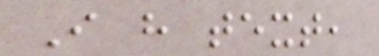I have text,
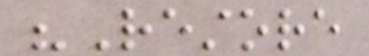"Restore
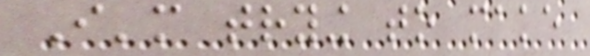I'm trying to make
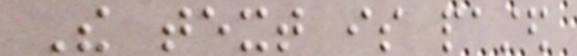The text is pasted
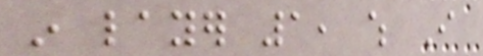in layer 1, which I
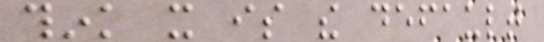think it is the default
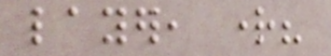layer, right?
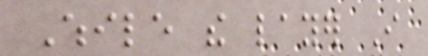While the layer I
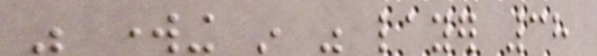was working in was layer 38
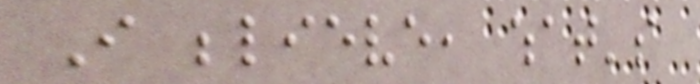I believe, what's
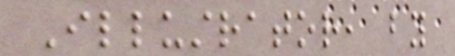Illustrator, by
